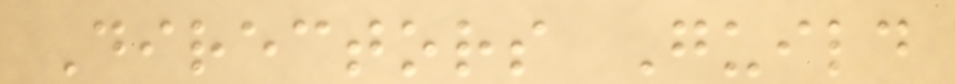Directors Guild
